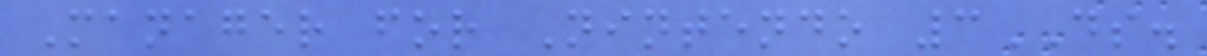Manager for Nintendo 3DS.
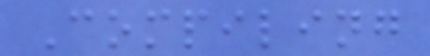Compiling
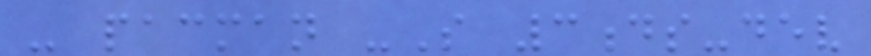- pacman -S 3ds-dev
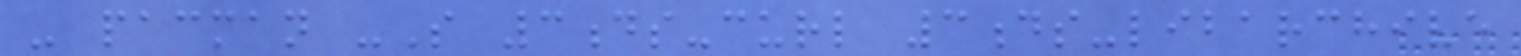- pacman -S 3ds-curl 3ds-libarchive
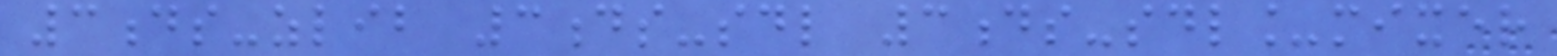3ds-zlib 3ds-sdl 3ds-sdl_mixer
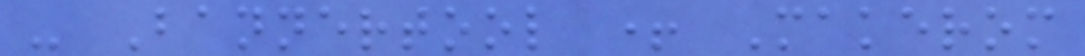- Bannertool + Makerom
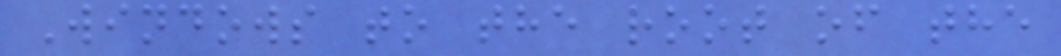Windows to the root of the
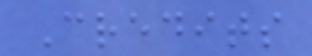Credits
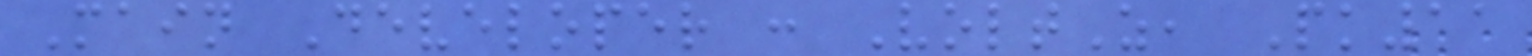Main Developer : VoltZ, Pk11
